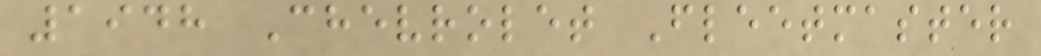1948 Chevrolet Fleetmaster
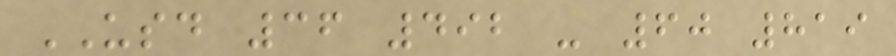USD 36 492 - 60 819
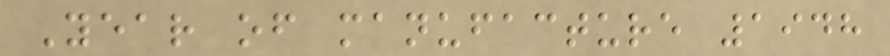Year of manufacture 1948
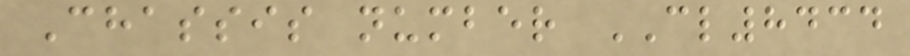Chassis number CL8434
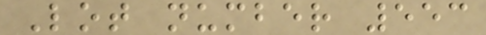Lot number 553
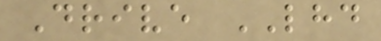Drive LHD
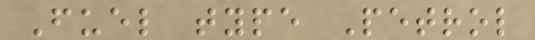Fuel type Petrol
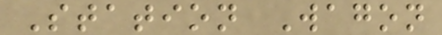Station Wagon
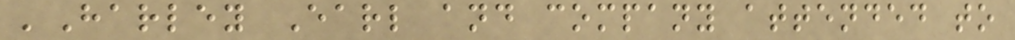'Harley Earl and company attended to
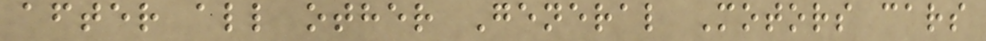after all other General Motors cars
